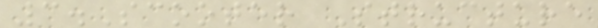3.Scooter Structure
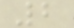2
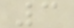3
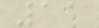11
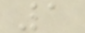1
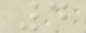4
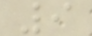9
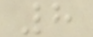8
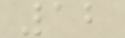12
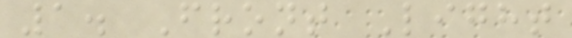1. Front Light
